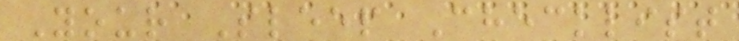Your Sleep Checklist
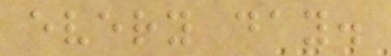every day.
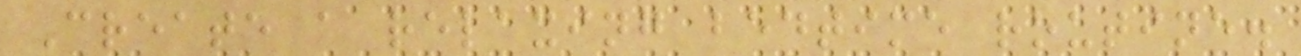Create a relaxing bedtime routine.
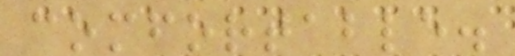comfortable.
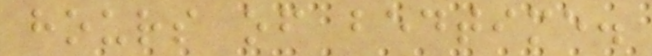hours of bedtime.
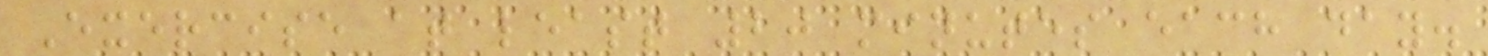Exercise at least 20 minutes each day.
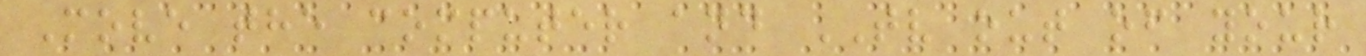Move the computer and TV out of your
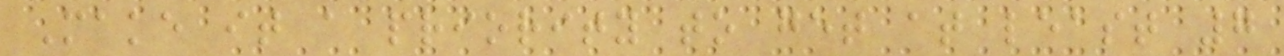Make it a priority to get at least 7
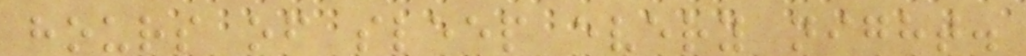hours of sleep every night.
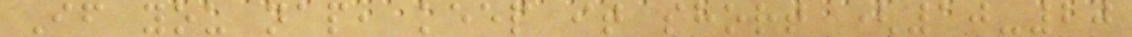If you nap, keep it short (10-20
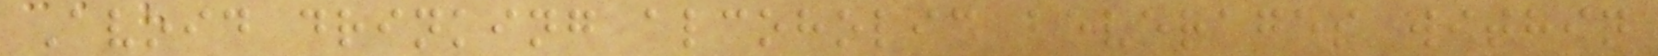Avoid drinking alcoholic beverages within
